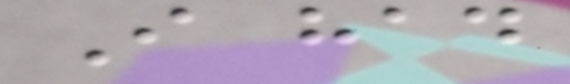I had
